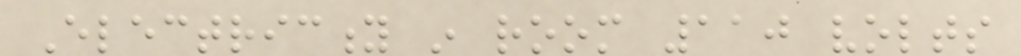Electricity in room 110 volts
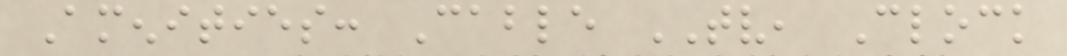Amenities: Cable TV, Clock
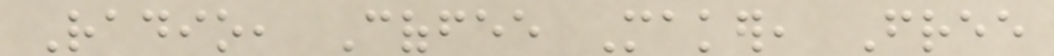Radio, Coffee Maker, Free
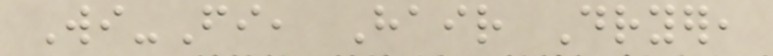Wi-Fi, Hair Dryer,
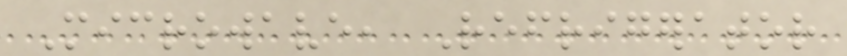Microwave, Refrigerator
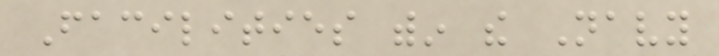Facilities within the Navy
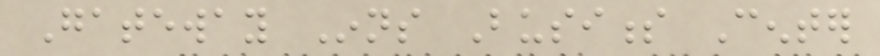Gateway Inns Business Center
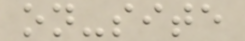on-site
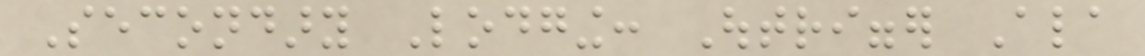Secondary Lodging: Outrigger Ala
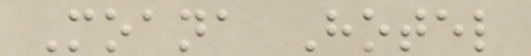Moana Hotel
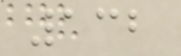132
